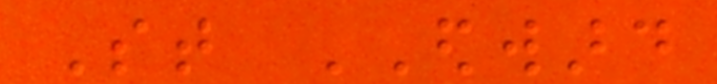St EDWARD
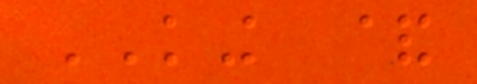KING &
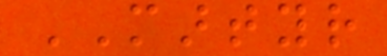MARTYR
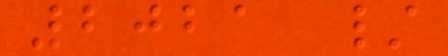2021 /
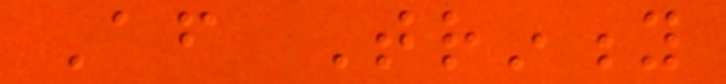After Trinity
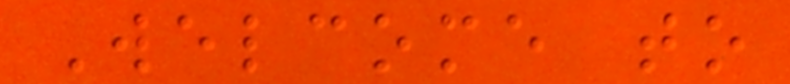Welcome to
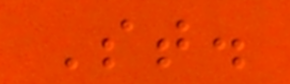St.
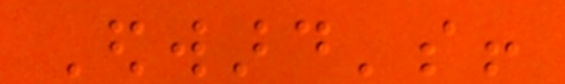Edward's!
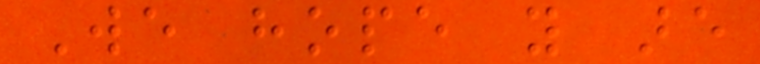We hope you are
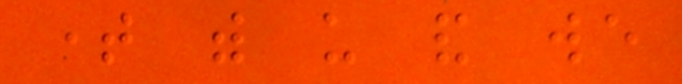time with us and we
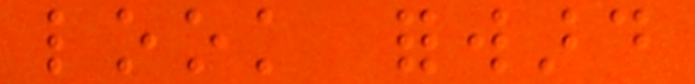look forward
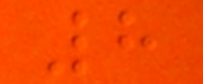8
